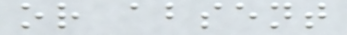or absent
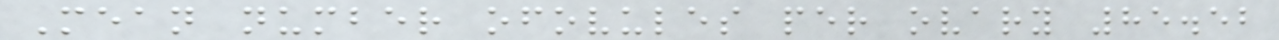Mean number ofovules per ovary 85.52
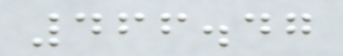466.47
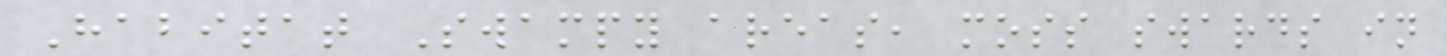Habitat Swampy areas, moss swards in
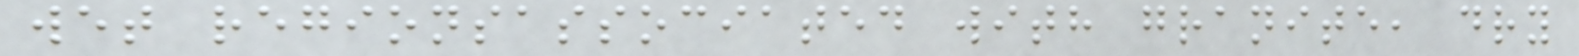wet regionsassociated with granite, dry
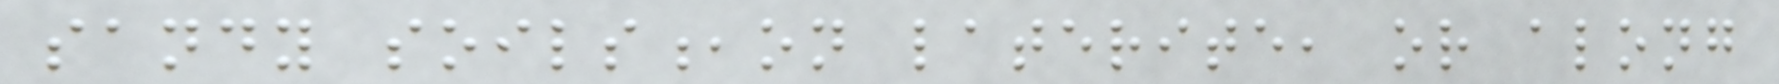sandy soils,on laterite, or along
